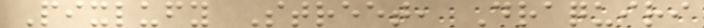Pixlufy Street, Draquiri
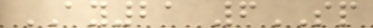AY21 6SP
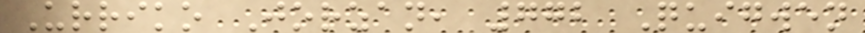Urriko Jorzan, 772 Quigwen
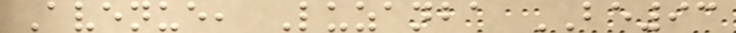Avenue, Luzanba BE93
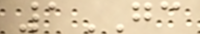1GC
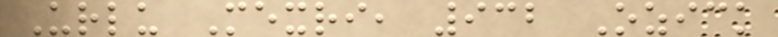Urlu Mexri, 932 Ozick
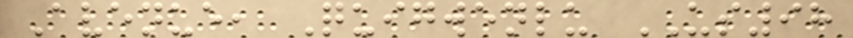Avenue, Quigwenlu US98
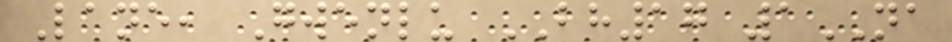Lane, Gwenlu BH17 1NA
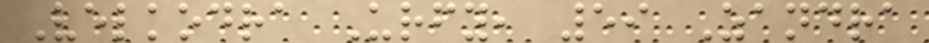Velkodra Urfy, 59 Zandra
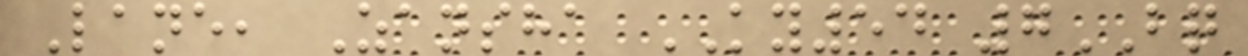Lane, Zansha KY54 7BQ
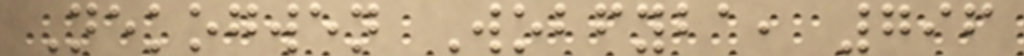Nekogwen Wobfyba, 796
